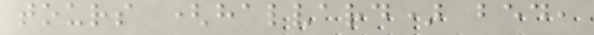tours (halvard) bed,
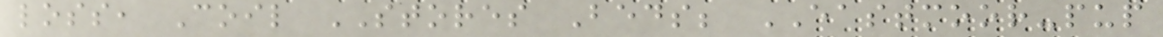loss, Coil STORES Beds; EASTMOOR-pup
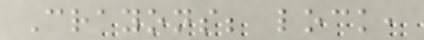Crayons; lock,
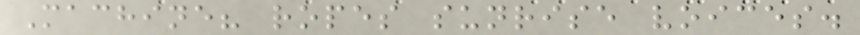Machine? ropes sunrise voices.
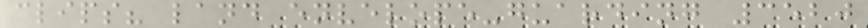clips? land envelope-guarding 3520
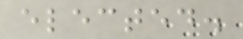elected.
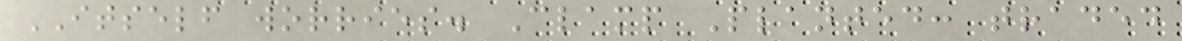ITSELF worries. Clamp Planted: traded
